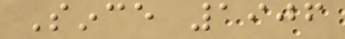Since 1906
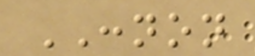CONNON
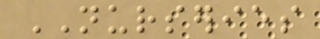NURSERIES
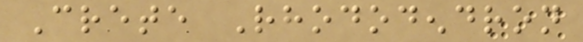Crete Rhododendron
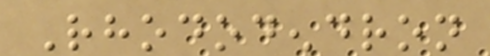Rhododendron
